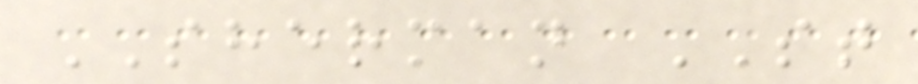SHERMAN ST
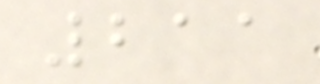211
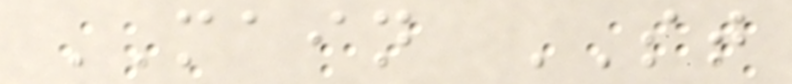MAIN ST
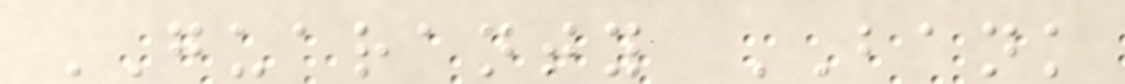GUARANTY BANK
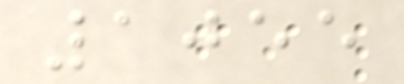1055
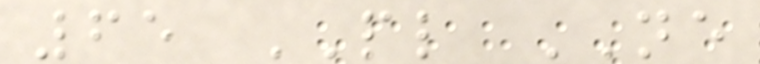65 PL NE
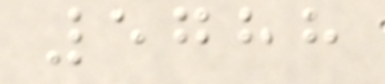5788
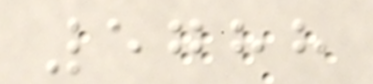5788
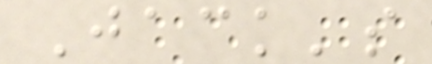Jack's
